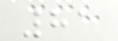81
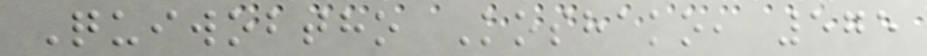Quiwobtho Koshako, 575
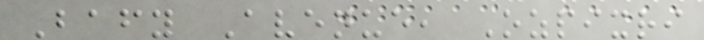Bafy Avenue, Ozpixri
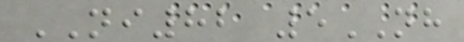NI82 5NH
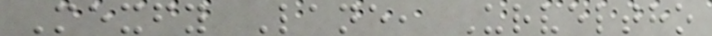Mexfy Lane, Urveltho
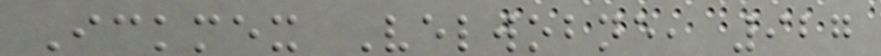Ickmex Velwobne, 927
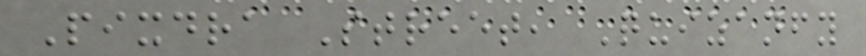Pixdra Street, Quizanfy
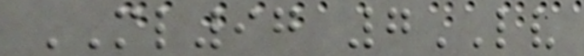ML97 7LV
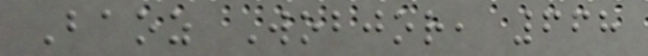Baoz Wobjor, 668
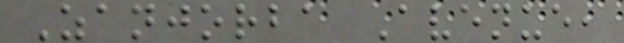Zanjorba Avenue,
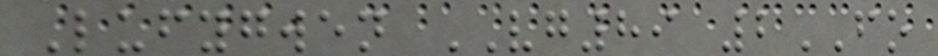Lufygwen VG89 2FO
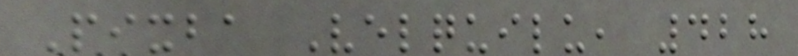Pixba Velquilu, 428
